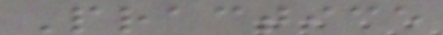Practice
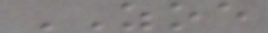ZOE
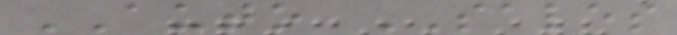AUTO SALES
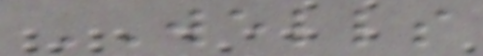WELLS
